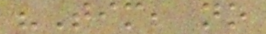"Tim, no
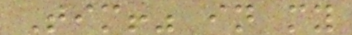Tim!" in my
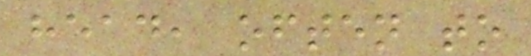head, often to
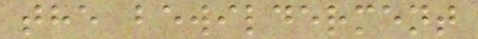the bewilderment
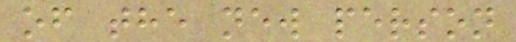of the new person
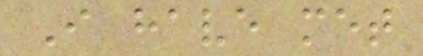I have met
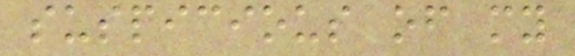suspicious of my
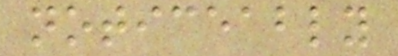noticeably
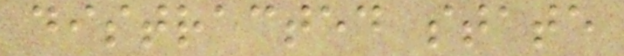distracted state
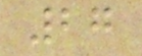27
